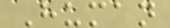Human
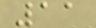11
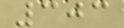303
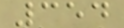354
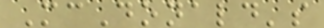McDonald's
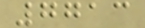7713
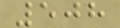508
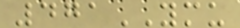471YMU
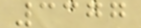3377
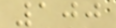100
